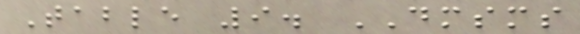Table 9. DMSMS
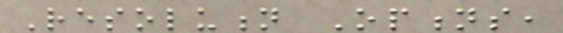Resolution Options,
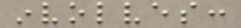involves:
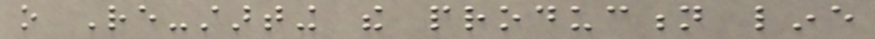o Re-starting the production line
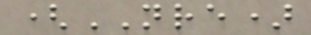(NRE)
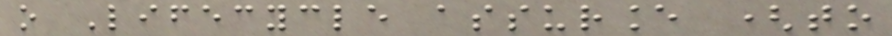o Lifecycle assurance (to
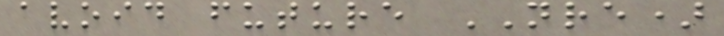avoid future NRE)
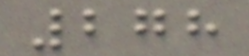278
